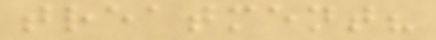treatment?
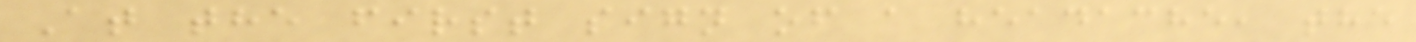At the first sign of a headache, the
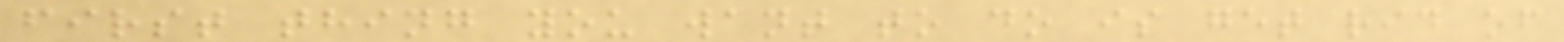first thing you want to do is get rid of
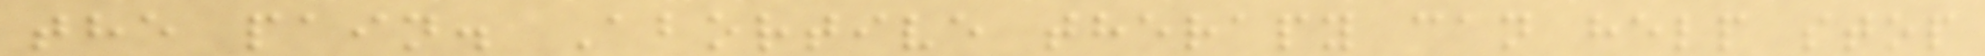the pain. Abortive therapy can help stop
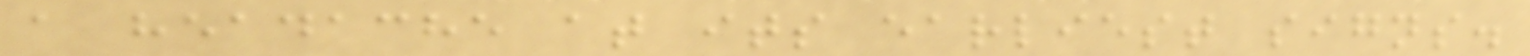a headache at its earliest signs.
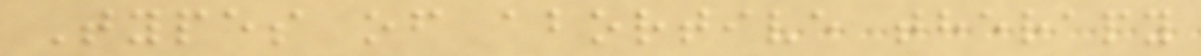Types of abortive therapy
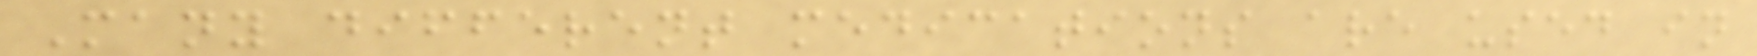Many different medications are used in
